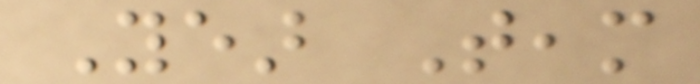Year Team
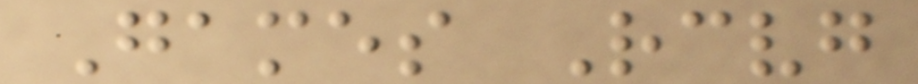Games Receiving
